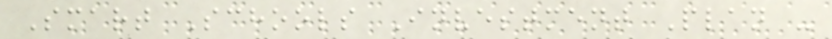Smart Schools Investment Plan -
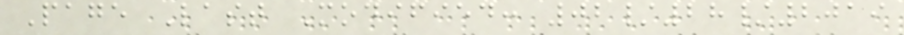Page Last Modified: 02/28/2019
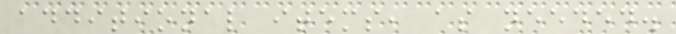additional items, as needed.
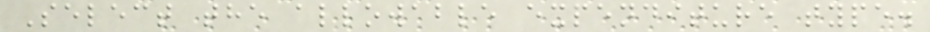Select the allowable expenditure type.
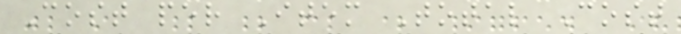Cost per Item Total Cost
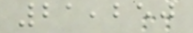21,250
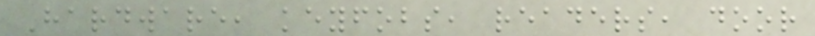Hardware, keyfobs, readers, door
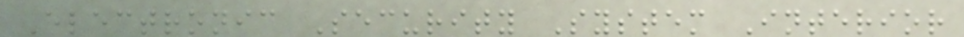Electronic Security System Interior
